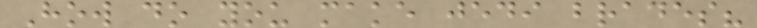How do you make jedi brades?
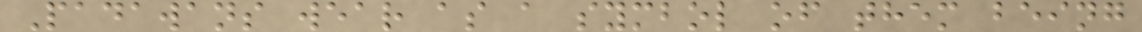Padawans wear as a symbol of them being
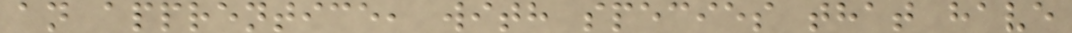an apprentice, with species that have
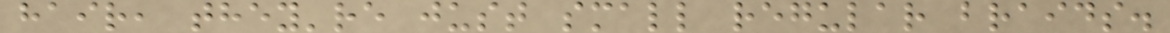hair, they're just small regular braids.
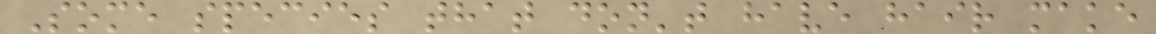Some species that don't have hair make
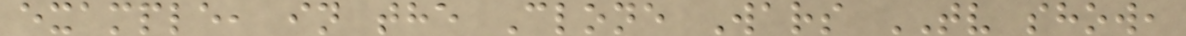example, in the Clone Wars TV show,
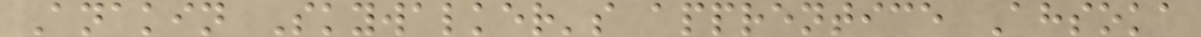Anakin Skywalker's apprentice Ahsoka
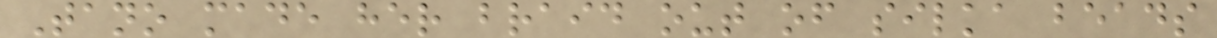Tano made her braid out of silka beads
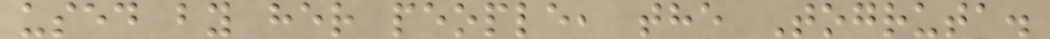used by her people, the Togruta.
